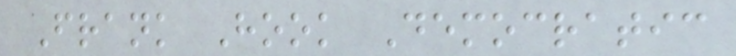Frank Hook Democratic
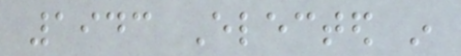1943 Elected in
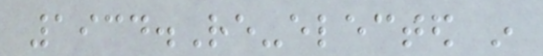1934.Re-elected in
